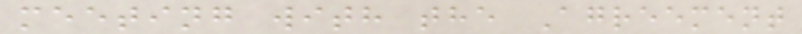meeting with the Agreement
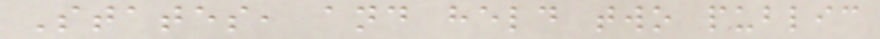States, and held two public
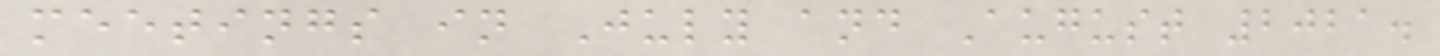meetings in July and August 2021.
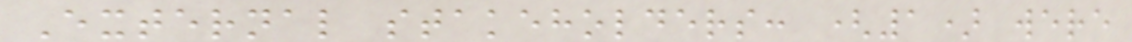External stakeholders: (1) were
